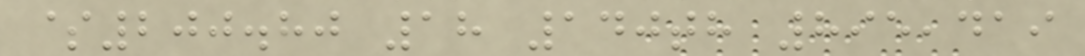$200.80 18 140th 895,419
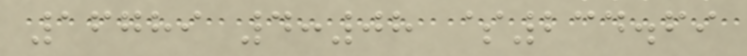16789 4:08 $234.69
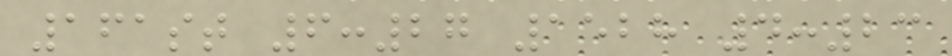161st 6:27 1528 4:23
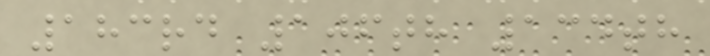183rd 106th 134th
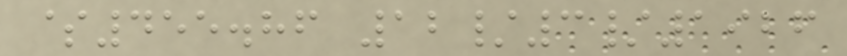$455.86 12/3/1926
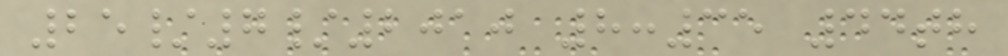25/7/2010 8:35 44th
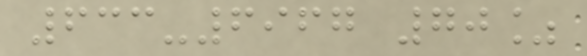633-6967 70%
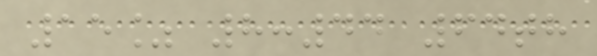15% 8:44 64th
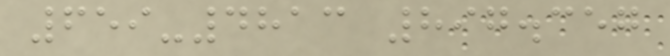659-4813 897.357
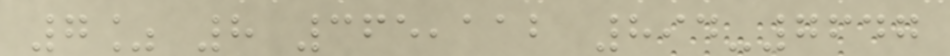7% 8 365,112 894-7647
